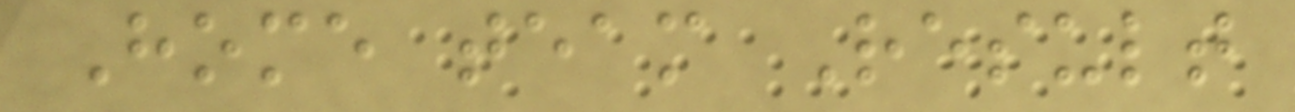Home team Result
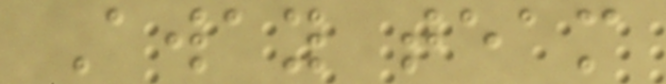Away team
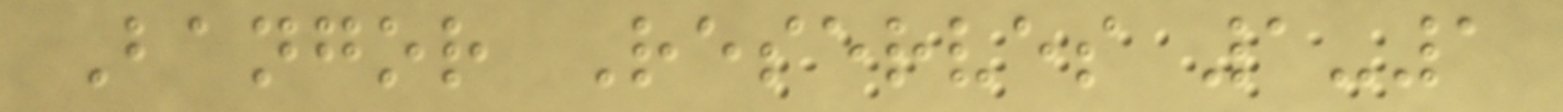Bangor Reserves 1-1
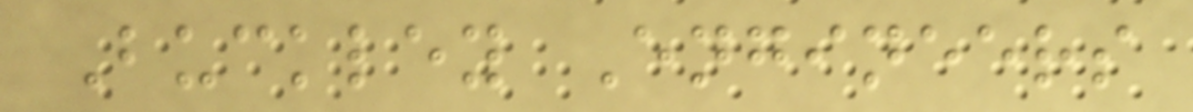Buckley Engineers
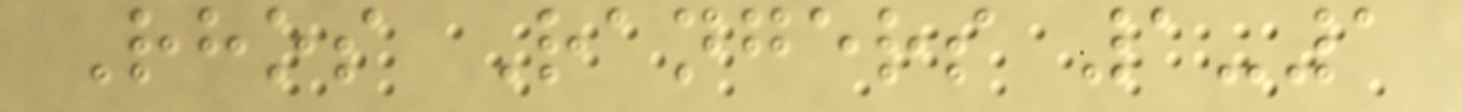Rhos Rangers 1-1
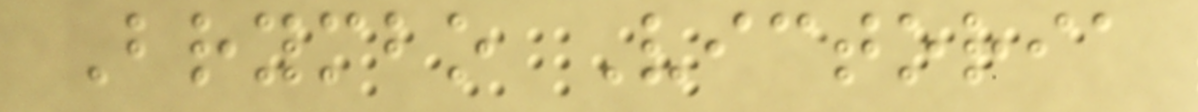Brymbo Victoria
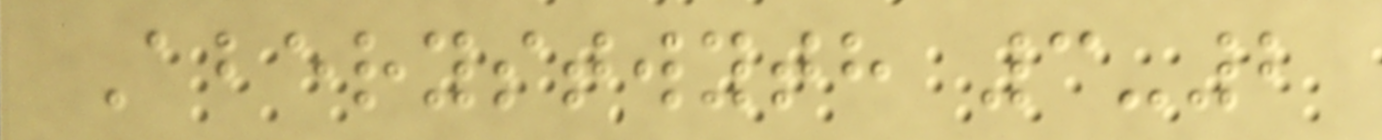Aberystwyth 3-2
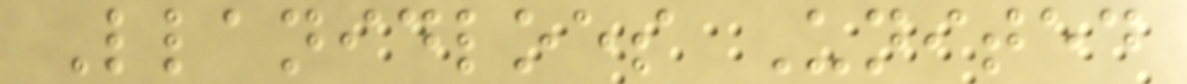Llanidloes United
